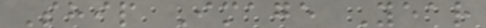Ship Image Year
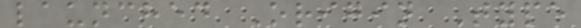launched Origin Type
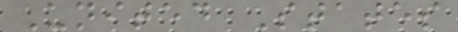United States
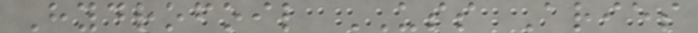Hydrofoil USS Aries
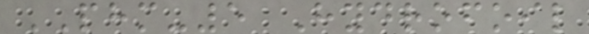PHM-5 Hydrofoil
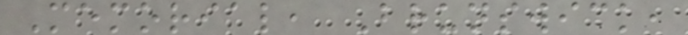Memorial, Brunswick,
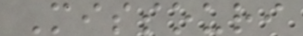Missouri
